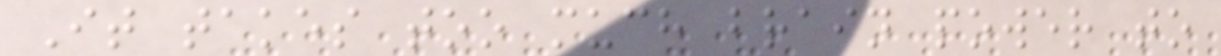It takes too much brain power to
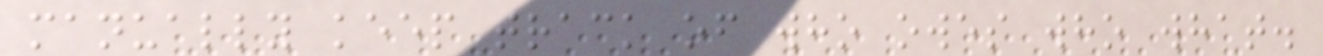manually keep track of who owes who what.
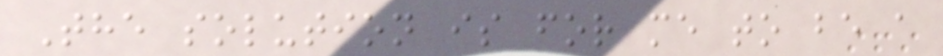The solution is for me to be a
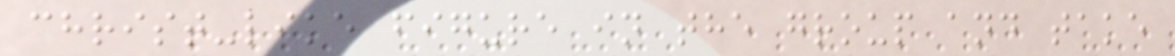christ-like figure in the group and take
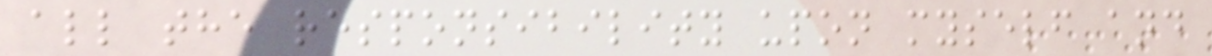all the responsibility upon myself and
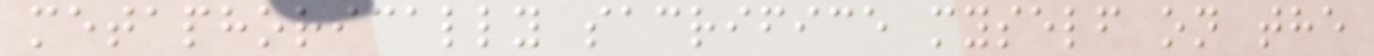metaphorically sacrifice myself on the
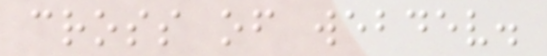cross of webdev.
